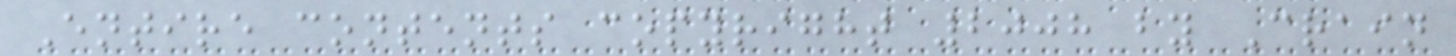Entire contents copyright 2008 by Crain
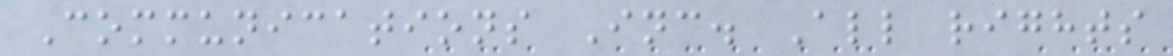Communications Inc. All rights
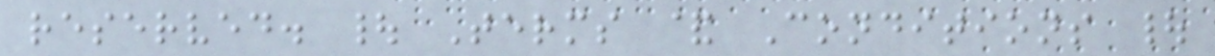reserved. | Terms & Conditions |
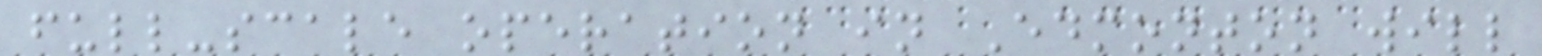full-scale operation in Edmonton will
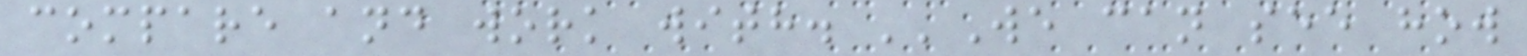compare and work with. ''We can see how
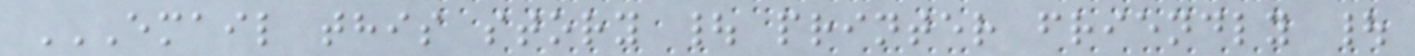EMAIL THIS STORY | PRINTER FRIENDLY |
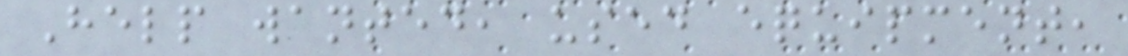Help wanted, used equipment,
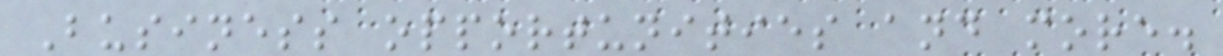Business opportunities and more.
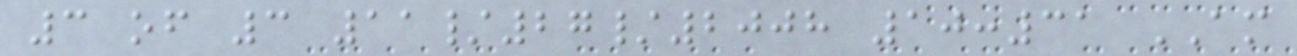3 of 3 11/27/2008 10:31 AM
